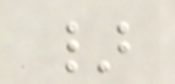}
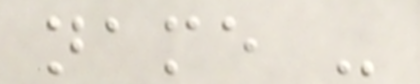name -
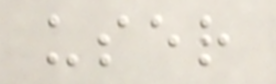user
